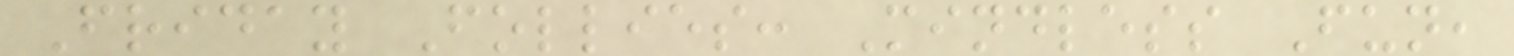Friday Follies: Mindless Fun,
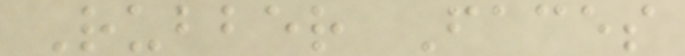Rubber Faces
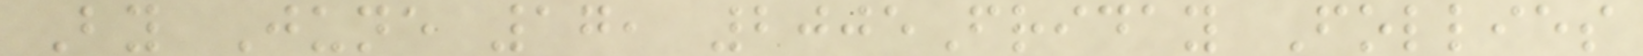By June 17, 2005Friday Follies
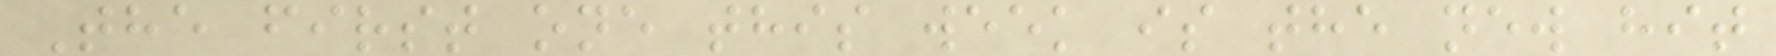The first one this week is the new hit
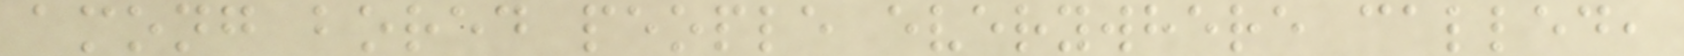among bored people everywhere called,
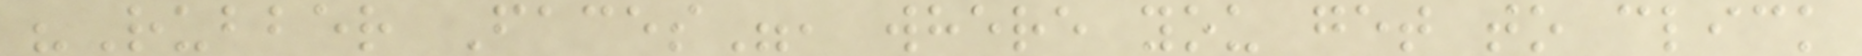"Rubber Faces", where you get to click
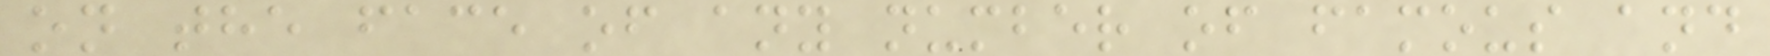on the face of any number of famous and
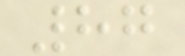87
